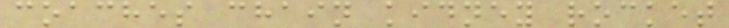coaches chain kidney rocket
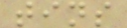tins
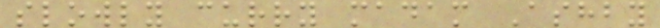slowly curry madam Ashby
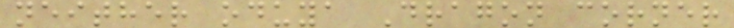neither oduya Dragon corner
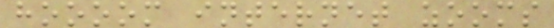hoooom internet zooms
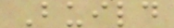Build
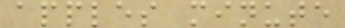apples minute
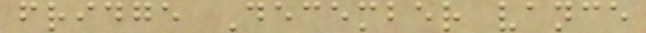fridge December vance
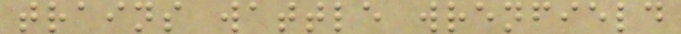trains wattle wrenfield
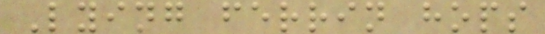Lying ferrin hops
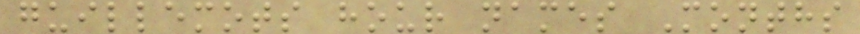guillemots hour names Months
